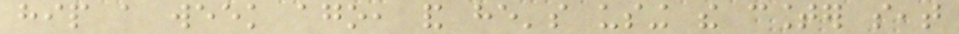hip a week ago, and he's using the counter seat
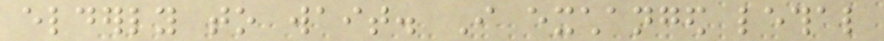elderly to wait. I exchanged lethal
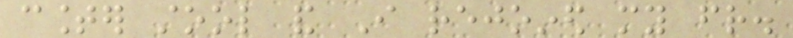counter stool and I rejoined my friend.
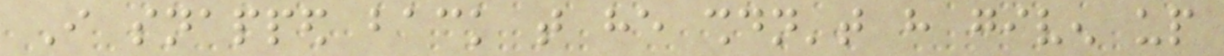I snapped back that he shouldn't have given up
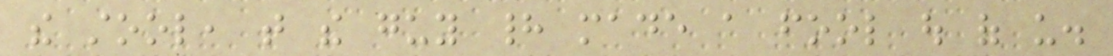the stool, that the guy had made a fool out of us.
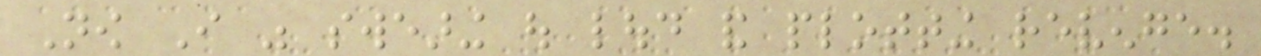Now I was swearing out loud and plotting revenge.
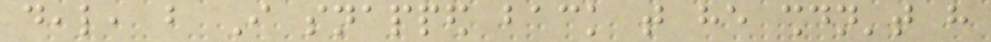deal, but I snapped back that he shouldn't have
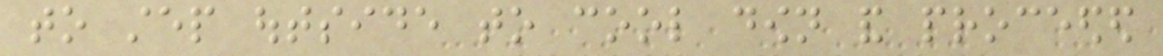to step outside to cool down and proceeded
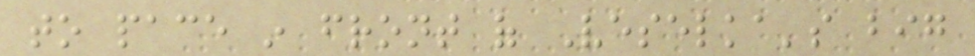to pace in front of Veselka's big
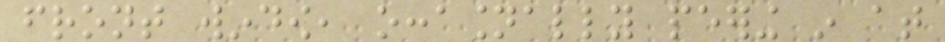front window, occasionally peering in at
